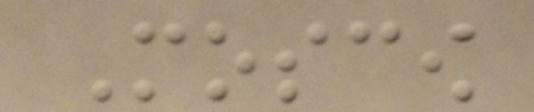Moscow
